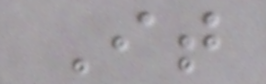It
